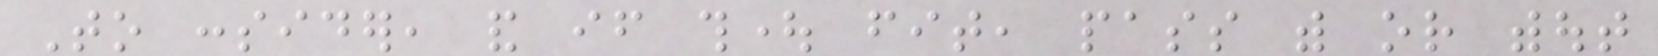To consider, and if thought fit, pass with or without
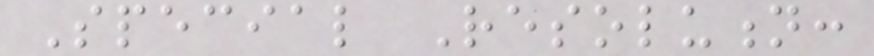Special Resolution:
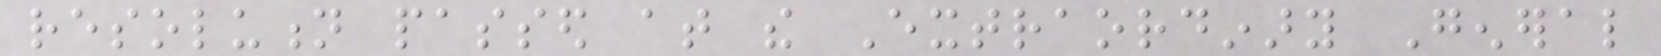resolution passed at the Extraordinary General
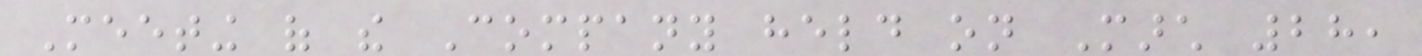Meeting of the Company held on March 28,
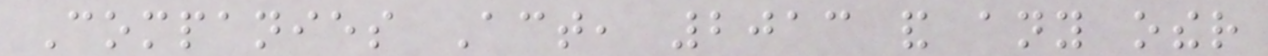Companies Act, 2013 and any other
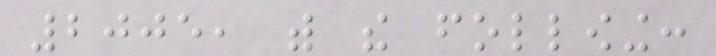2005, with the following:
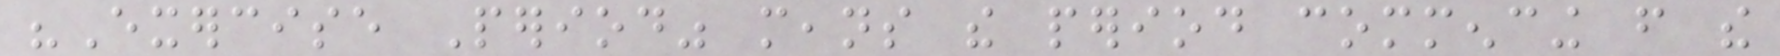"Exercise Period" means the period commencing from the
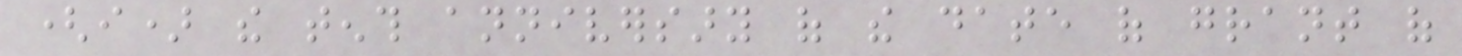(i) the tenth anniversary of the date of grant of
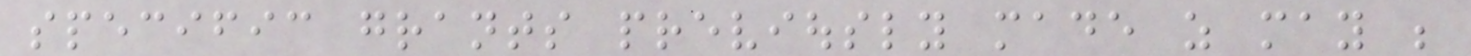specific grants previously made as may be
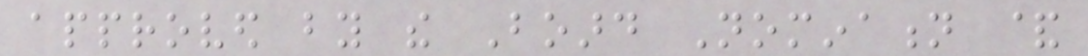approved by the Board Nomination &
